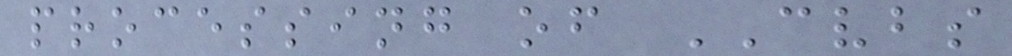processing of CVBS
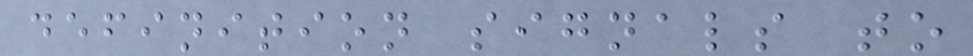definition signals to
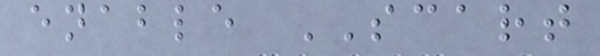enable SCART
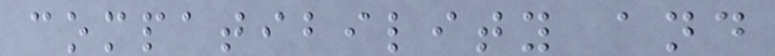compatibility and
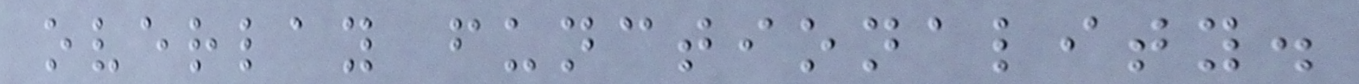overlay functionality.
